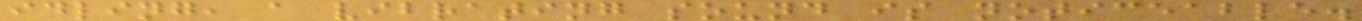idling, a vibrating sound is noticeable.
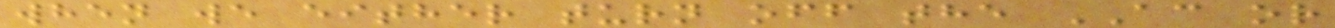when we either turn off the AC or
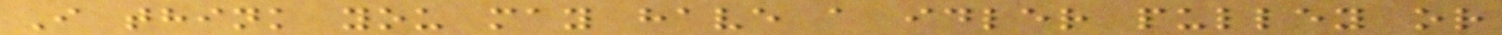I think you may have a idler pulley or
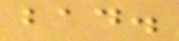bad.
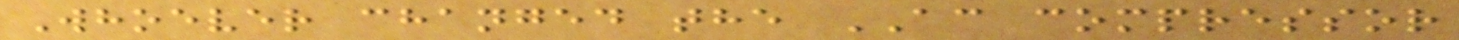Whoever changed the AC compressor
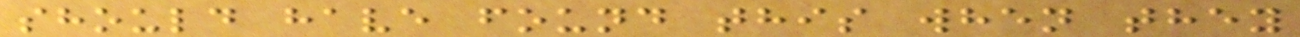should have found this when they
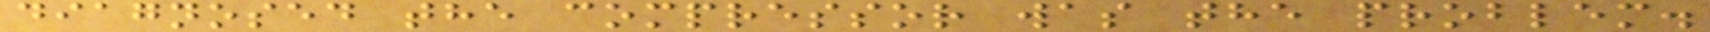diagnosed the compressor was the problem.
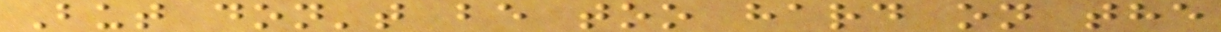But don't be too hard on the
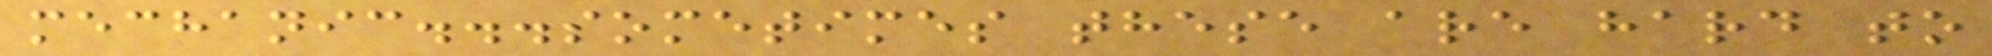mechanic...sometimes these are hard to
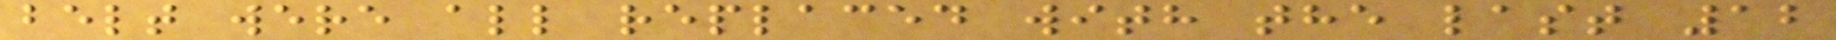belt were all replaced with the last 12
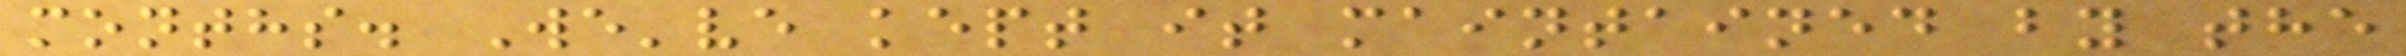months. We've kept it maintained by the
